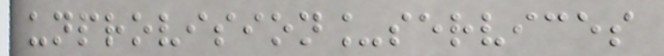unprovision_services
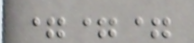===
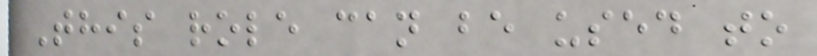This role can be used to
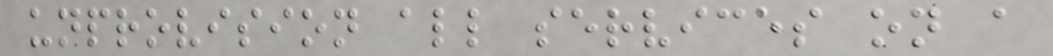unprovision all services on a
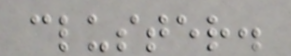cluster.
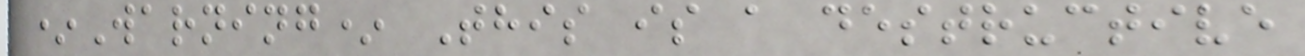*Warning* This is a destructive
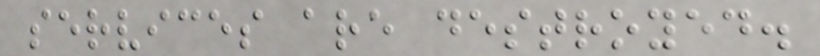services are destroyed.
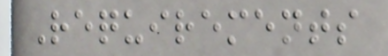Requirements
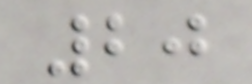20
